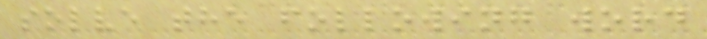solve the following word
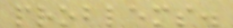problems.
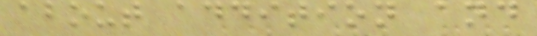about addition and
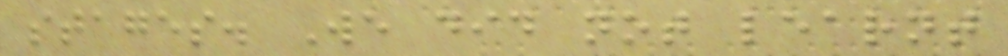stages. We did not learnt
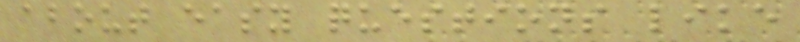about easy questions like
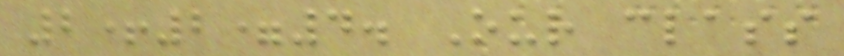2+2=4. Our class
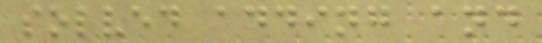solved adding and
